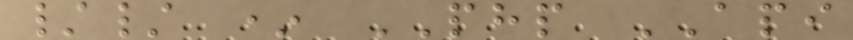// * PHP API
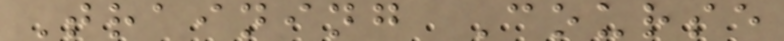Training Course
